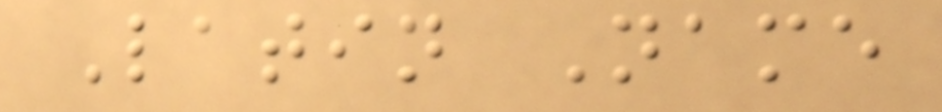Latin Name
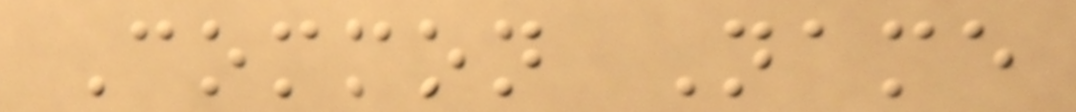Common Name
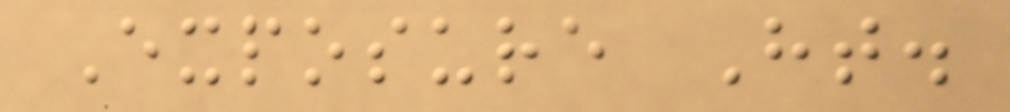Exposure Ht.
